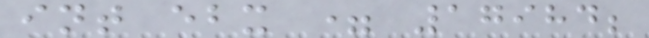int ebx = 17984;
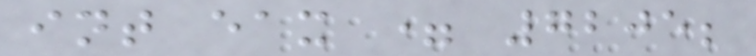int eax = 7205;
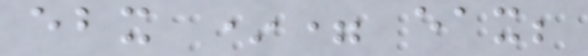ebx *= eax;
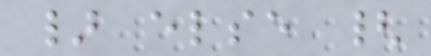} else {
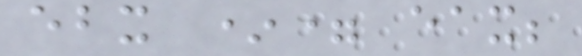ebx *= eax;
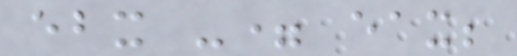ebx -= eax;
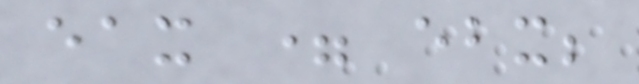eax = ebx;
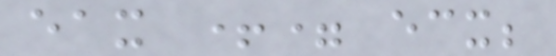eax += ecx;
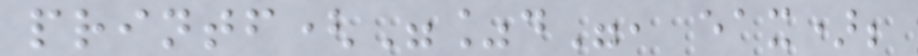printf("%d", eax);
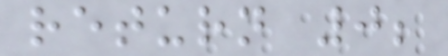return 0;
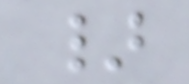}
